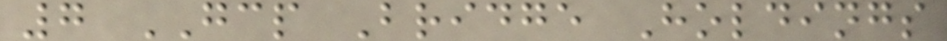7 GCP Bridge Holdings
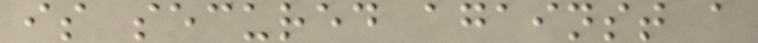is secured against a
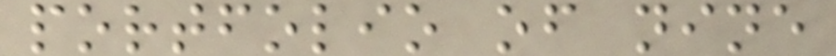portfolio of nine
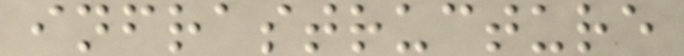infrastructure
